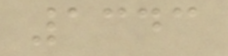1343
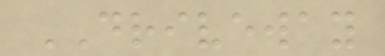DRIVEWAY
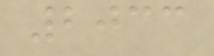2033
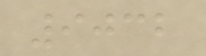9032
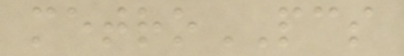metroPCS
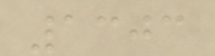1303
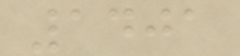1401
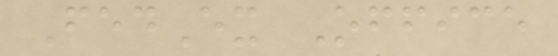FedEx Office
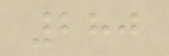280
